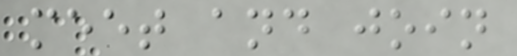meet and join
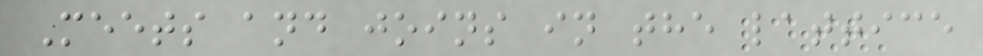Meets and joins in the lattice
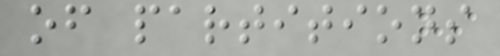of partitions
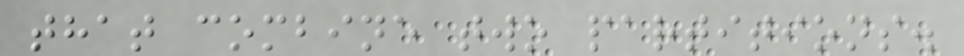that combine two partitions.
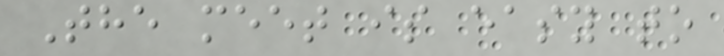The meet is easy to
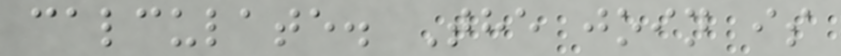calculate. The join is
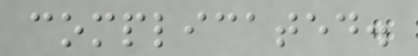complicated.
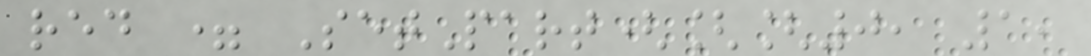red = SetPart([[0, 1,
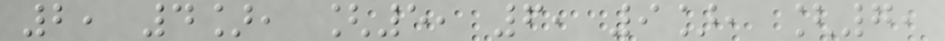2, 4], [5, 6, 9], [7,
